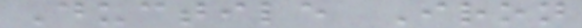Ductile Iron
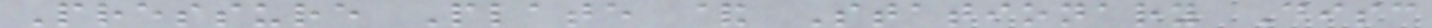Pressure Plate & Stationary Disc
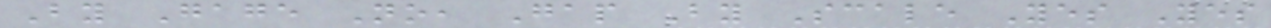By Gage No, Gap By Scale Yes Yes
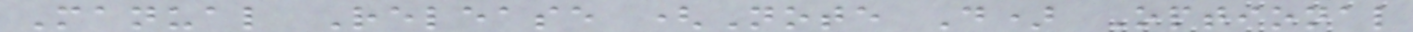Manual Release (Note D) Optional
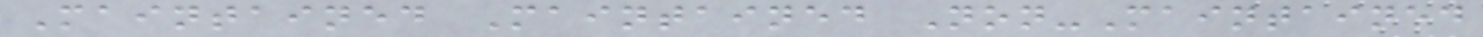Maintained Maintained Non-Maintained
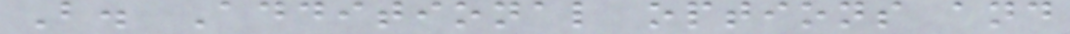B. Additional options and
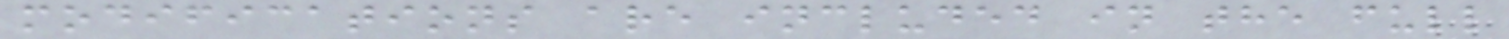modifications are included in the full
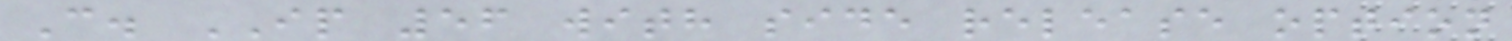C. IP 56 with side release option
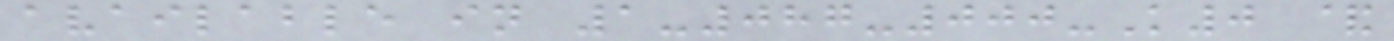available in 1-087-000-K0 &
